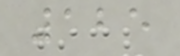125
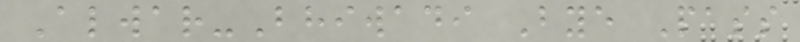Alwar-Bhiwadi Bye Pass
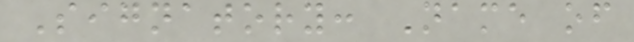Signatory: Name of
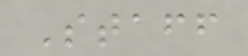Staff
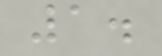1.
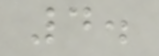4.
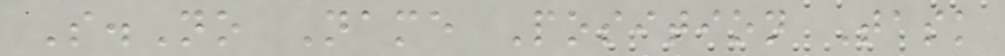S.No Name Position Task
